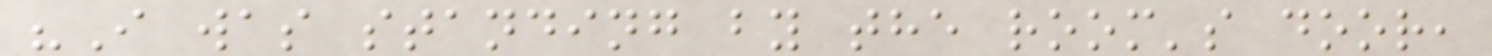"I was standing by the room's door,
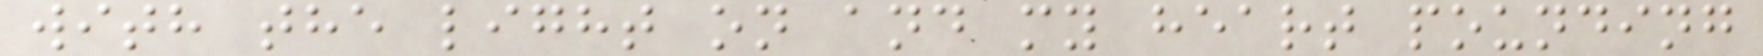with the light on and my heart pounding
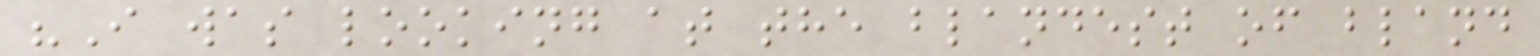"I was looking at the blandest of bland
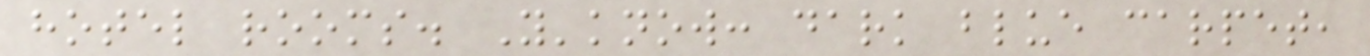hotel rooms. Y'know: dark blue carpet,
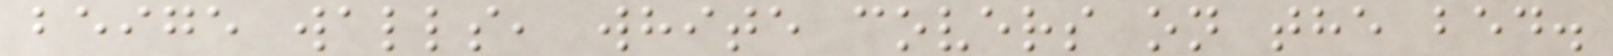beige walls, white covers on the bed.
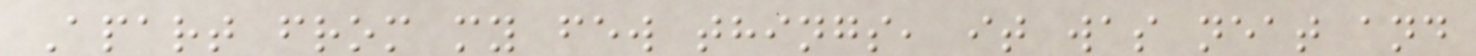Apart from my few things, it was neat and
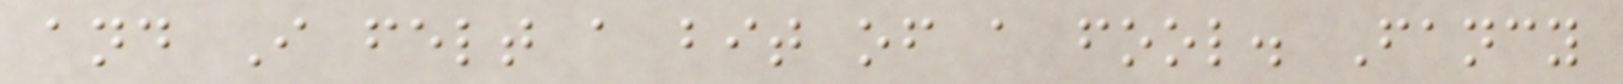and I felt a bit of a fool. Fancy
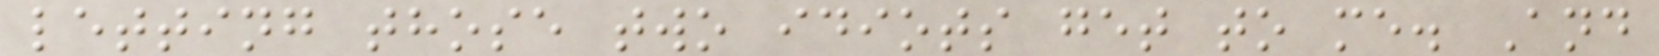letting those two idiots get to me. And
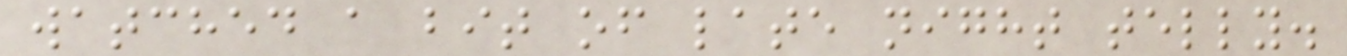watched a bit of late night telly.
